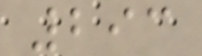293
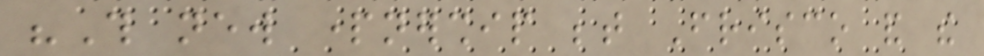"This new partnership between Frisco and the
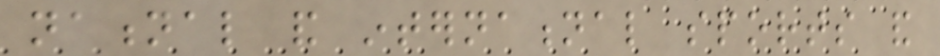national and international sports and
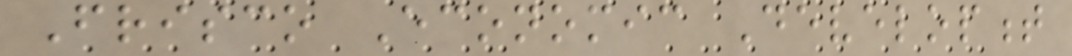Frisco Economic Development
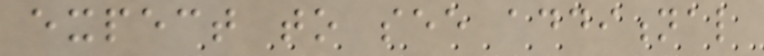expect to see additional
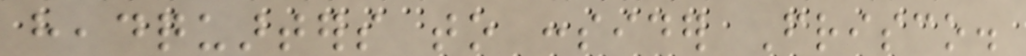headquarters to consider Frisco.
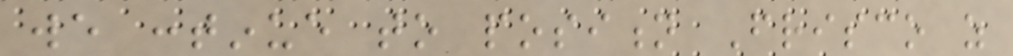we continue to position Frisco as
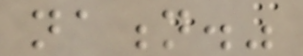nation."
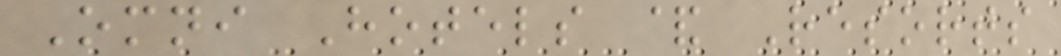Omni Hotels & Resorts
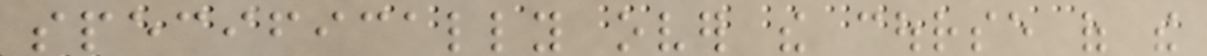specifically over the course of the
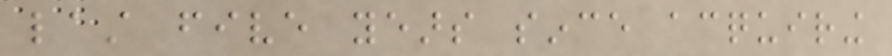last five years since acquiring
